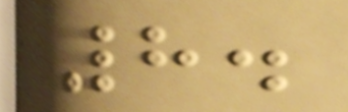8.
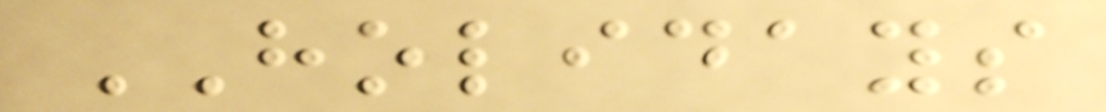HOLIDAYS
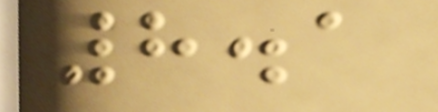8.1
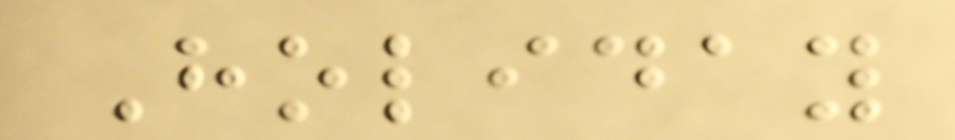Holiday
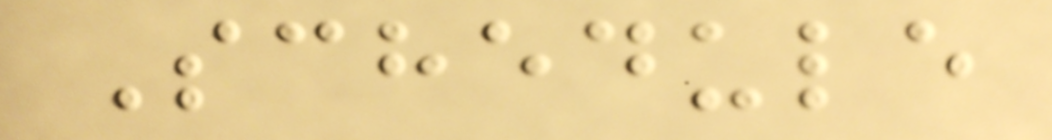Schedule
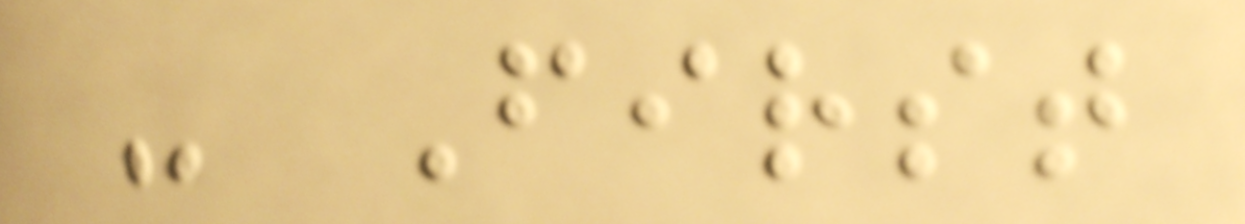- First
